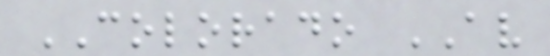COLORADO AV
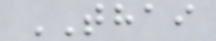THAI
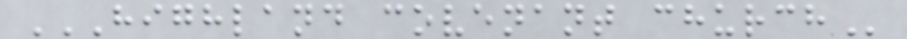HIGHLAND COVENANT CHURCH
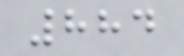884
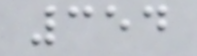354
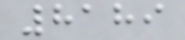8189
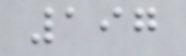197
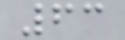63
